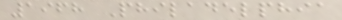1968 Philadelphia
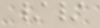//
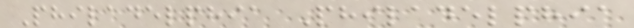Philadelphia Philadelphia
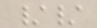//
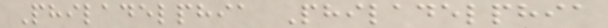Philadelphia Philadelphia
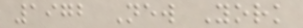1972 New York
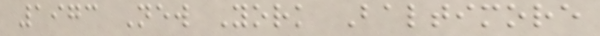1973 New York Baltimore
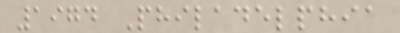1974 Philadelphia
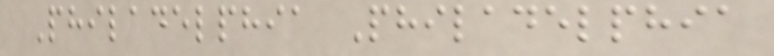Philadelphia Philadelphia
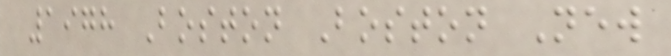1978 Boston Boston New
